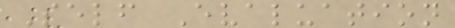Self Evaluation
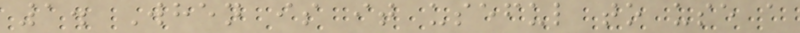1. When is it useful to use a
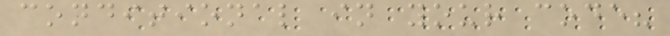conditional in your code?
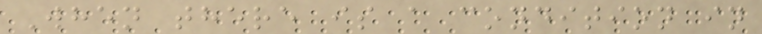When there is a condition in
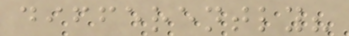differently?
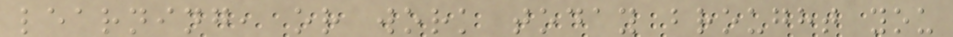learning, or work today brought you
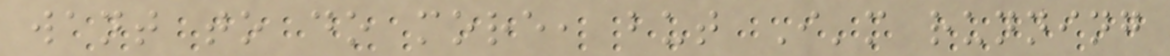want to do more, but I'm running
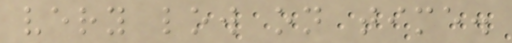very low on time.
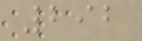292
